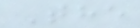The
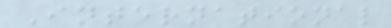International
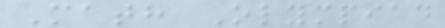Math Olympiad
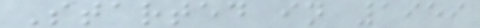Started in 1959
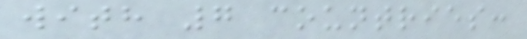with 7 countries:
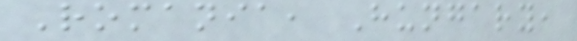Romania, Hungary,
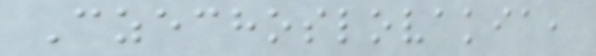Czechoslovakia,
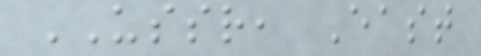USSR, East
